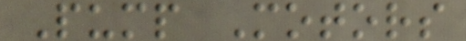Pump Motors
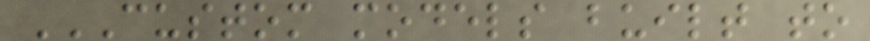CUSTOM MODELS BUILT TO
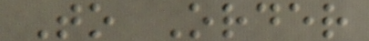To Order
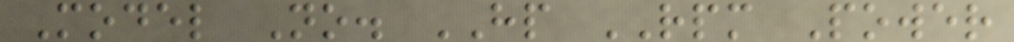Model No. HP RPM Power
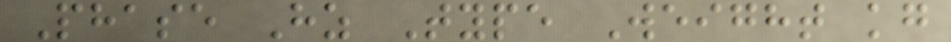Phase Hz Type Weight kg
